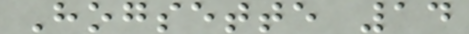Hogsette 14
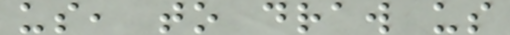us, to draw us
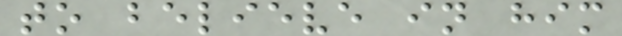to believe in him
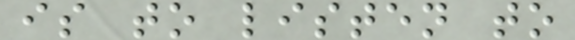is to listen to
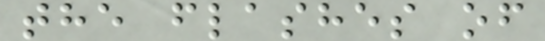the flashes of
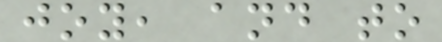joy, and to
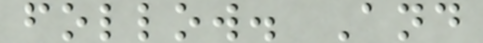follow. And
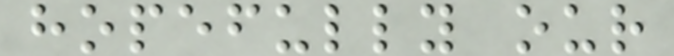hopefully our
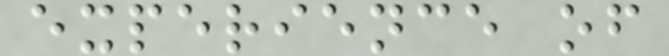experience of
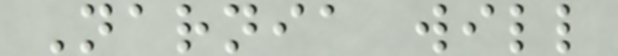Narnia will
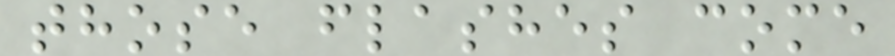those flashes come
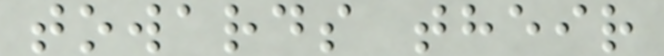towards their
